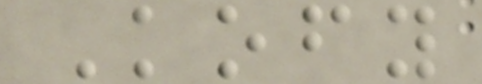Kofy
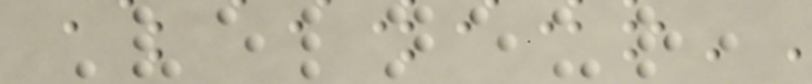Velneur,
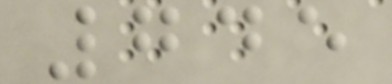745
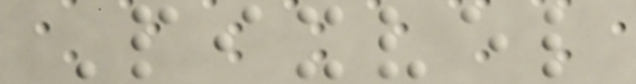Pixvel
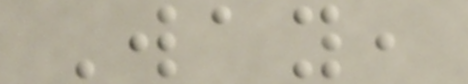Way,
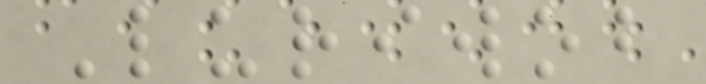Luriwob
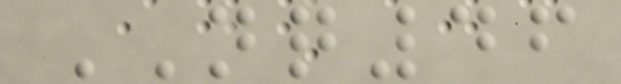NQ46
